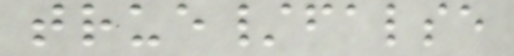true/false
